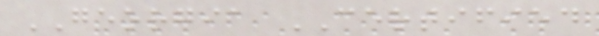GEORGIA CERTIFIED
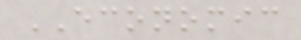ECONOMIC
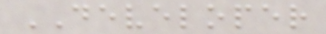DEVELOPER
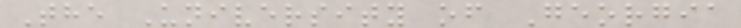The University of Georgia
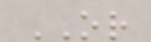OR
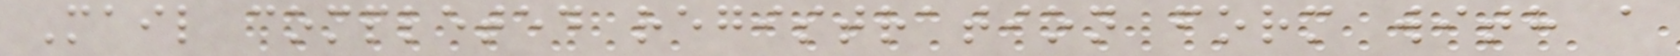Mail completed registration form with a
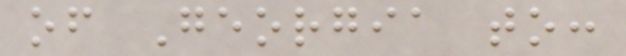of Georgia to:
